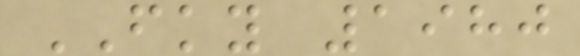FKY 1980
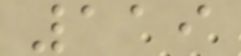119
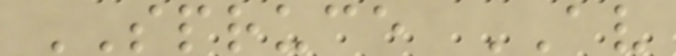SPRUCE AV
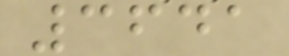3641
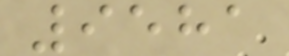9581
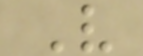V
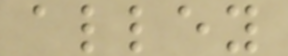alley
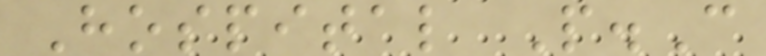Hospital P.C
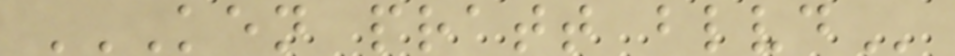KEN PRATT BLVD
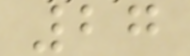27
